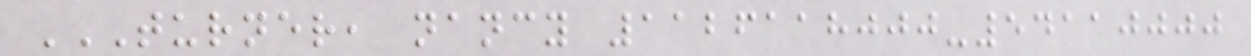TURNER, NANCY 1126118000-54110000
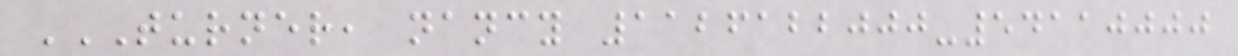TURNER, NANCY 1126122000-54110000
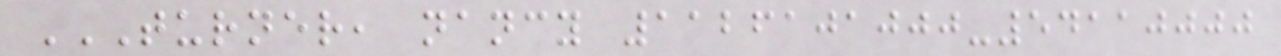TURNER, NANCY 1126101000-54110000
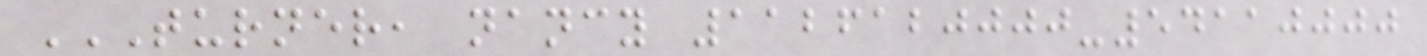TURNER, NANCY 1126120000-54110000
